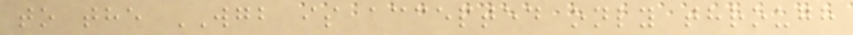to the WGB is accepted only through
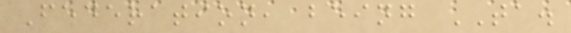Federation, being TA.
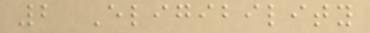2 Eligibility
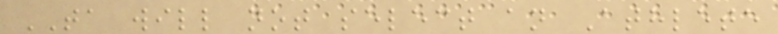TA will not select an Athlete
